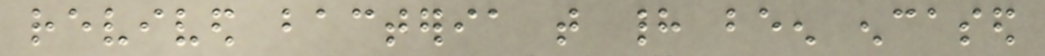revived bacteria that had been encased
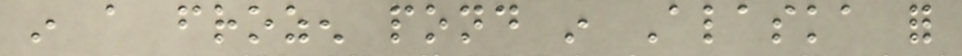in a frozen pond in Alaska for
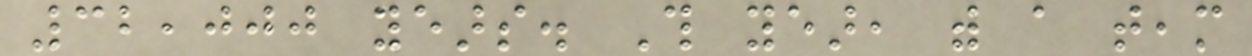32,000 years. This year, with a team
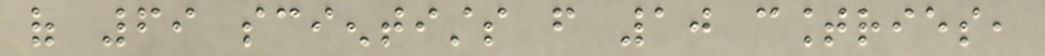of 69 scientists from 10 countries,
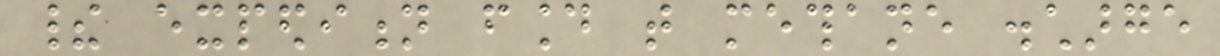their expedition found that methane discharge
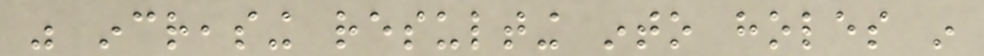was increasing resulting into holes in
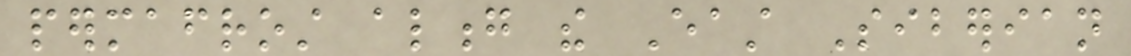permafrost along the East Siberian
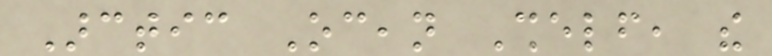Arctic Ocean Shelf, the
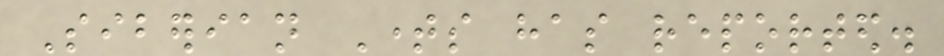Siberian Times has reported.
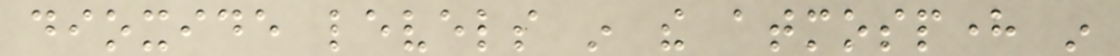dioxide levels in the atmosphere in
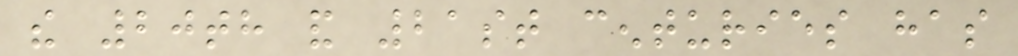the 20th and 21st centuries has
